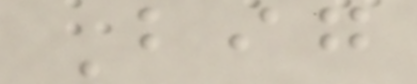Big
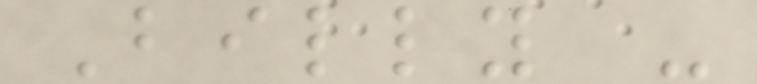Billy -
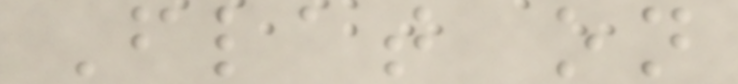Flat on
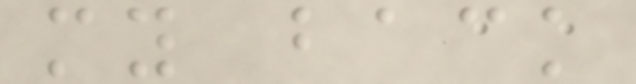my back
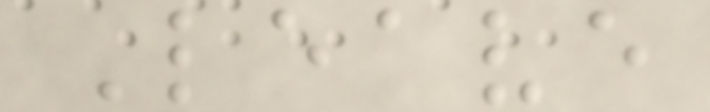Leave
